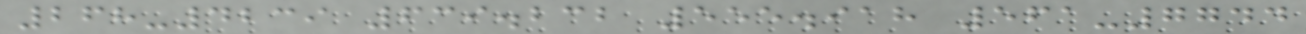268-4239 639.232 555.918 561-7744
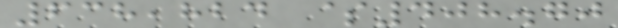638,824 $408.70
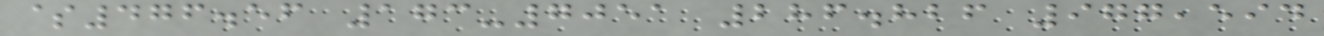$476.56 173-7051 286.826 977,594
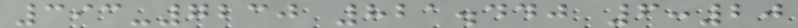393-7230 821.440 6:20
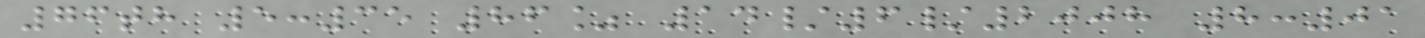76th 5:35 86% 14/6/2008 8:01
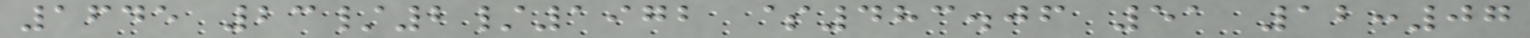1645 23/2/1972 $483.06 51 12:07
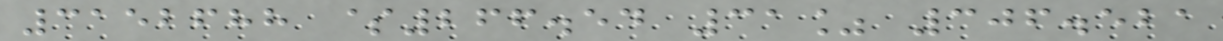3152688 $266.54 31% 306.521
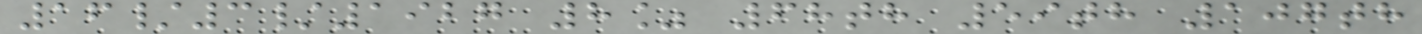16/3/1927 8% 68th 59th 107th
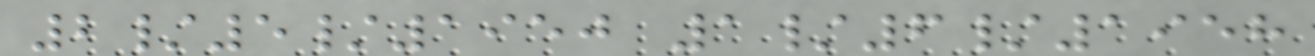2/5/1950 1/6/1958
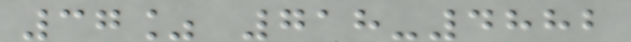37% 718-4882
